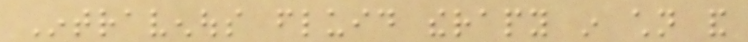Intravenous fluid therapy in children and
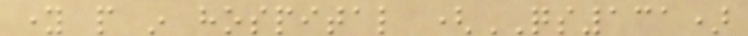young people in hospital (QS131)
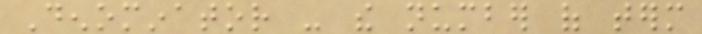Denominator - the number of term
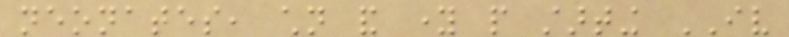neonates, children and young people starting IV
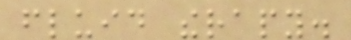fluid therapy.
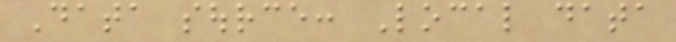Data source: Local data
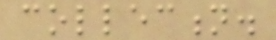collection.
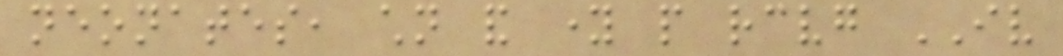neonates, children and young people receiving IV
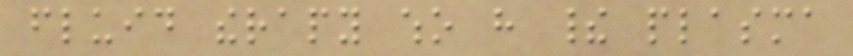fluid therapy who have their plasma
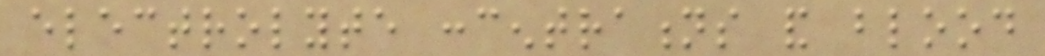electrolyte concentrations and blood
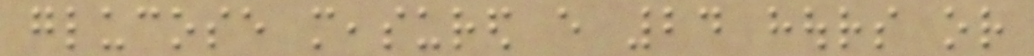glucose measured every 24 hours or
